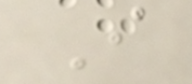I
